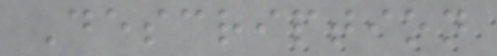Description
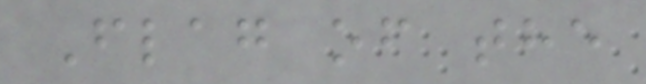Flag of the
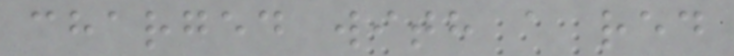charged with a red
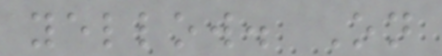yellow. On
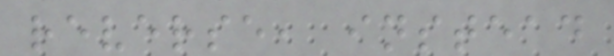reverse, instead
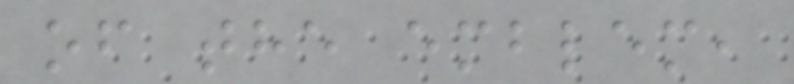of the emblem,
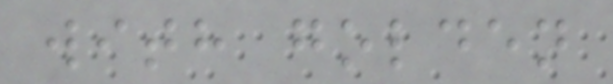with golden
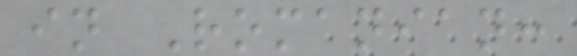in Romanian:
